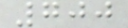700
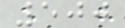500
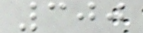300
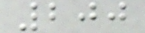200
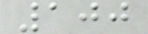100
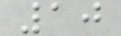10
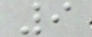9
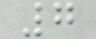7
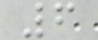6
